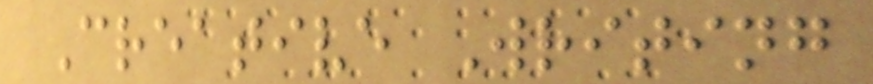Creative Writing
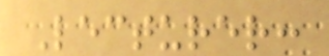Lecturer:
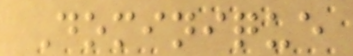Dominique
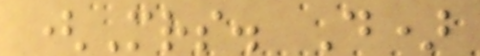(Mrs. D)
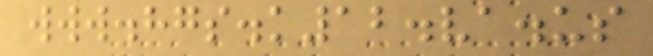www.hgs.k12.va.us
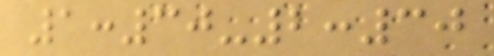1:30-2:30
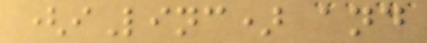(iLinc) and
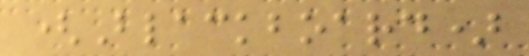(Blackboard)
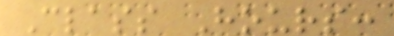Class Hours:
